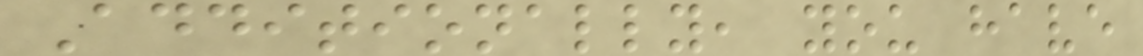Additionally, you have
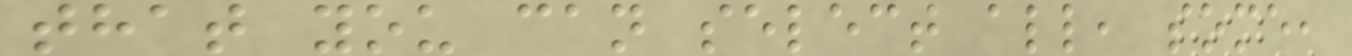that you can select all, some,
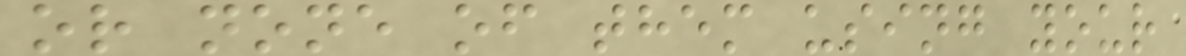or none of them using your
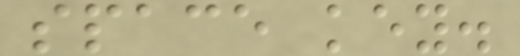space key.
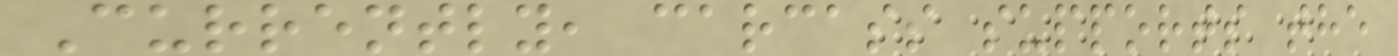Currently, carcass supports the
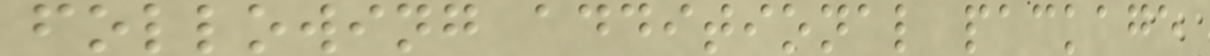following additional package
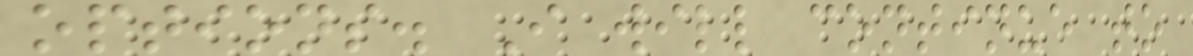options. I will continue to
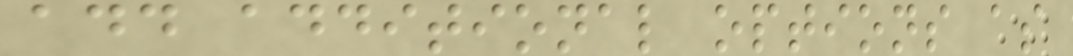add additional options as
